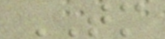TM
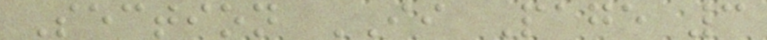Section II Page 3
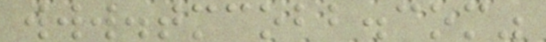www.tmcobb.com"
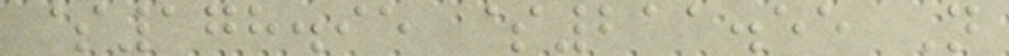$178.95 $211.55 N
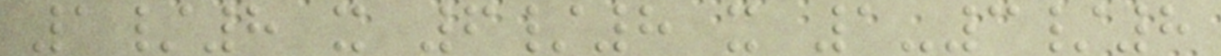1/8 x 6/8 x 1-3/8
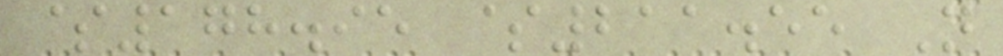$178.95 $211.55 N
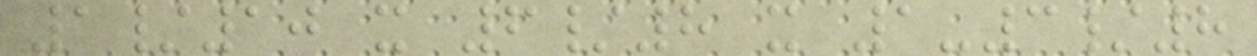1/10 x 6/8 x 1-3/8
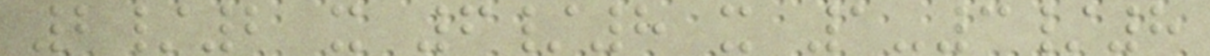2/2 x 6/8 x 1-3/8
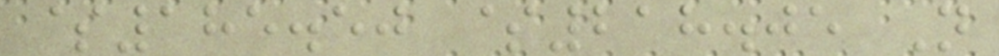$185.50 $218.05 N
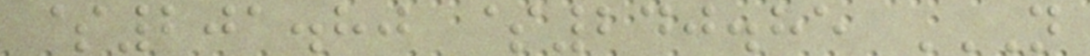$201.80 $240.85 N
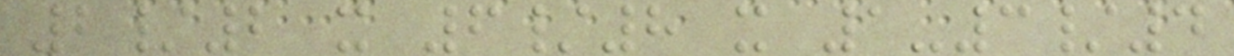2/2 x 6/8 x 1-3/4
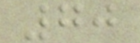70
